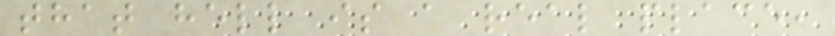that hell is a real place,
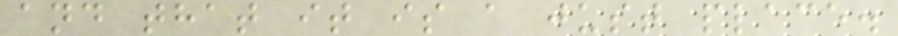and that it is a just place.
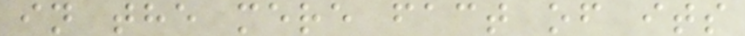in the mere fact of its
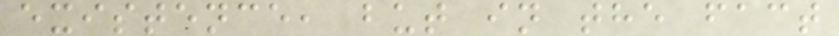existence, but in the fact
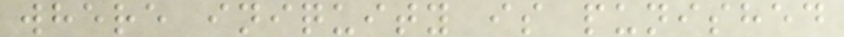where iniquity is punished
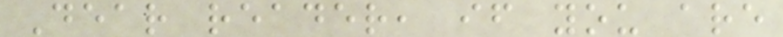Dear reader, if you are
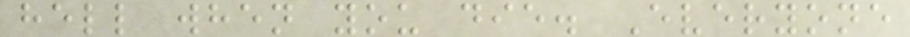hell when you die. Everyone
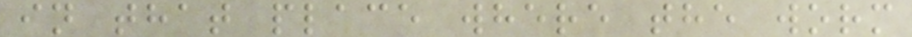in that place where the worm
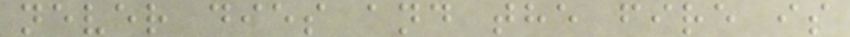never dies and the fire is
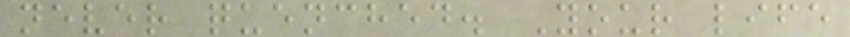never quenched. Your life
